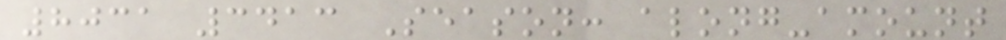8031 3413 Season: along-amount
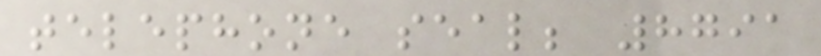telephone seal; 8791
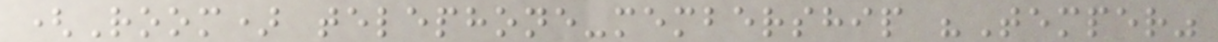(Room) telephone-membership "Temper"
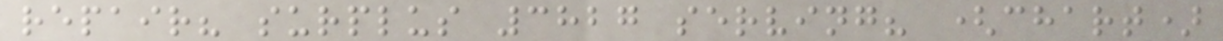repair? surplus 3827 serving? (chart)
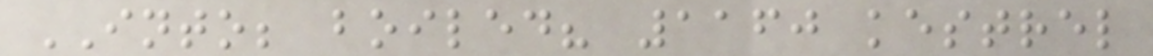INTO; boiled? 1160 kestrel
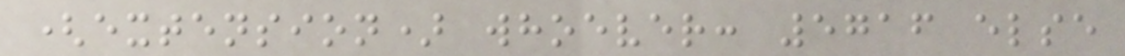(extension) whoever: 5716 else
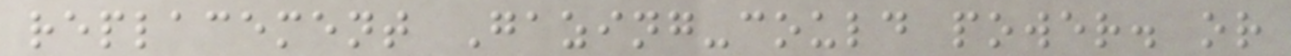replacement Gazing-could power. or
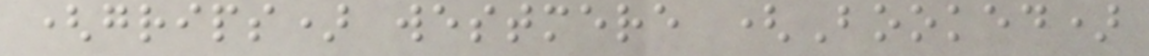(grips) westmere (Booked)
